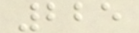225
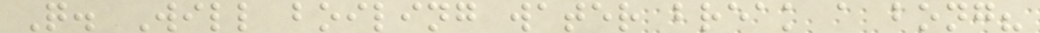Q. Will boiling water break a bong?
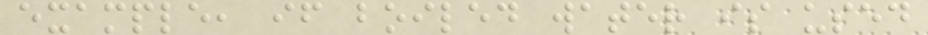example, if boiled water is used
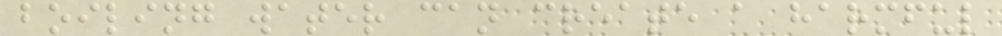boiling water can create a harmful
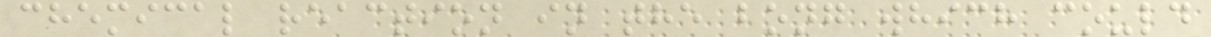chemical reaction in the bong which could
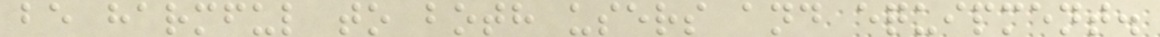be harmful to both users and equipment.
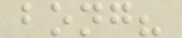bong?
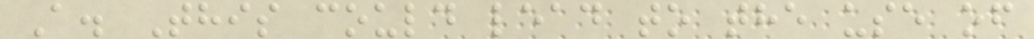A. This could lead to the use of
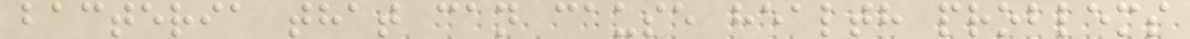bacteria that can cause health problems
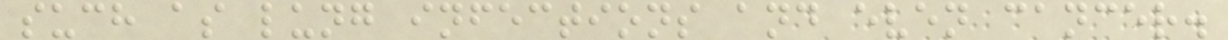such as lung infections and even cancer.
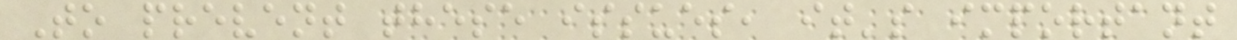To prevent these issues, it's important
